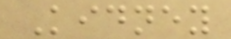Kidney
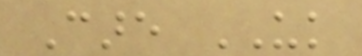Care UK
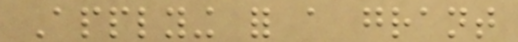Applying for a grant
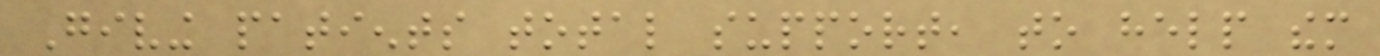Giving patients total support, to help them
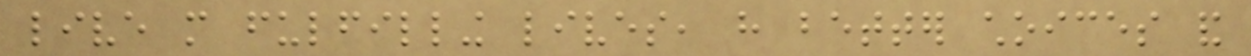live more fulfilling lives, have better choices and
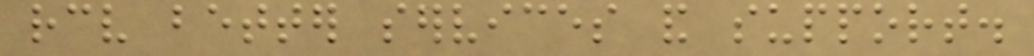receive better services and support.
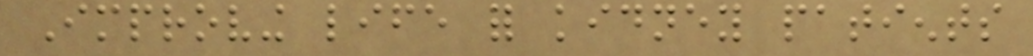Improving life for kidney patients
